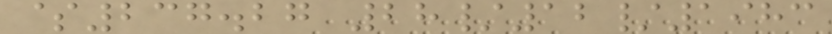$237.27 28/12/1983
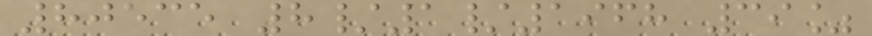80535 8/1/1968 39%
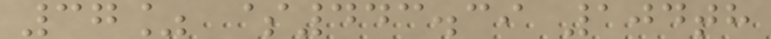37% $443.39 104th
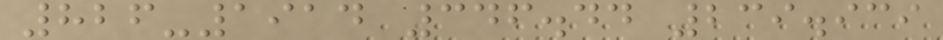826-1914 346.44 239.939
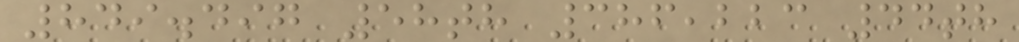849.497 58th 386,223 44th
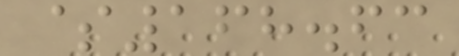$168.63
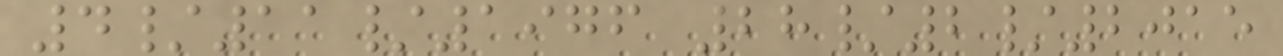4/11/1976 28/2/2015
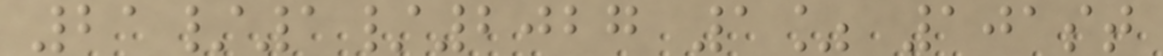21/1/2027 1% 101st
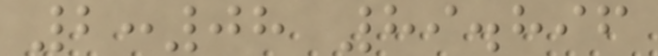2:08 89.896
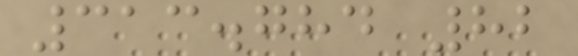313.784 82
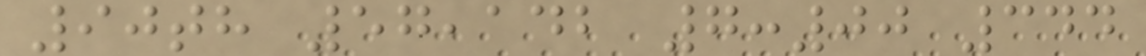90th 57,142 7:00 344
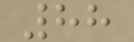88
